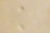k
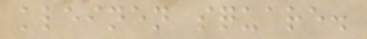kleinen square.
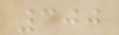300
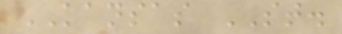KANSAS ST.
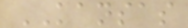KANSAS
